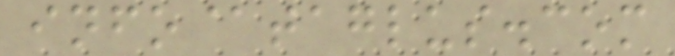info@taglus.com
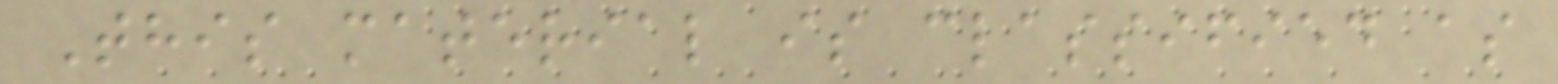This material is classified as
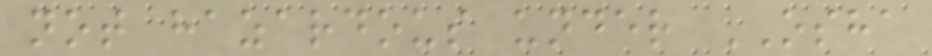not hazardous under OSHA
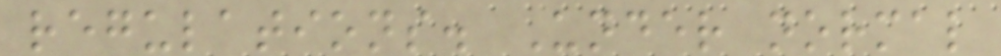regulations. Under normal
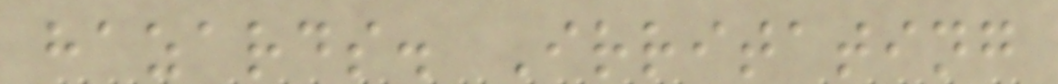hazards. Irritating
